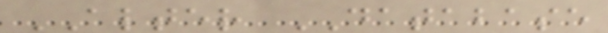ALTER DATABASE
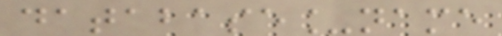database_name
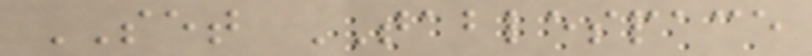SET TABLESPACE
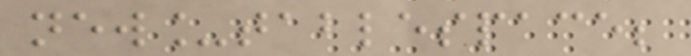new_tablespace;
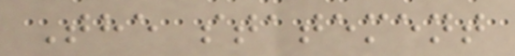The statement
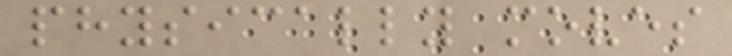physically moves
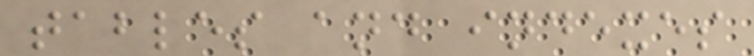tables and indexes
